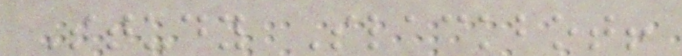Study Slackbot!
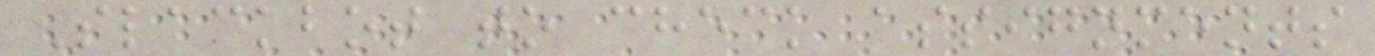Slackbot to check assignments
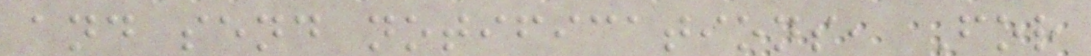and send notifications, For
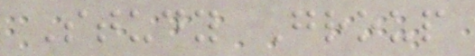Study Group
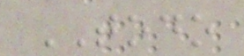TODO
